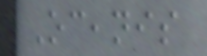Oceanis
